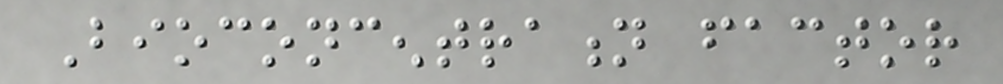Bioconcentration factor
